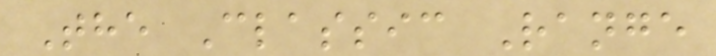The Classic Range
